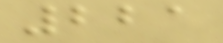221
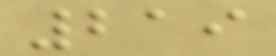219
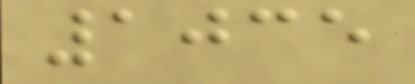1035
